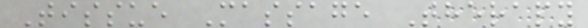Tissue Massage Therapy
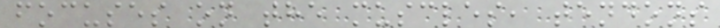focuses on the muscles, tendons
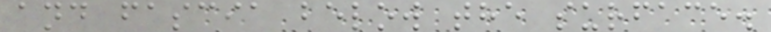and fascia below the surface.
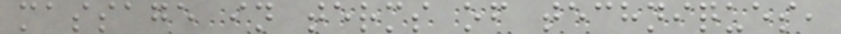massage in terms of techniques,
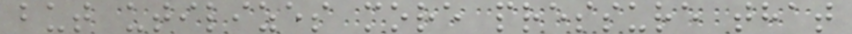but utilizes more pressure that
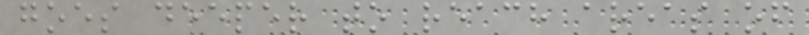goes deeper to reach areas of
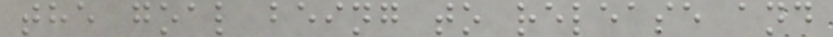the goal being to release and
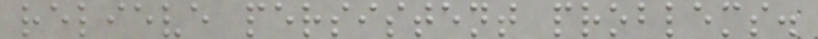relieve persistent problems.
